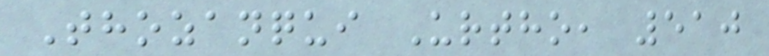Thozanqui Urtho, 510
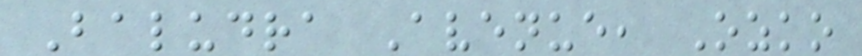Baludra Avenue, Ozko
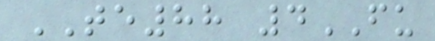TE88 4FU
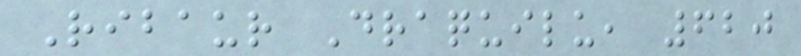Ribaur Draquilu, 620
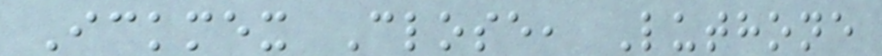Ickmex Close, Luthone
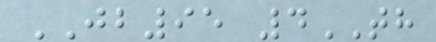JB95 4TH
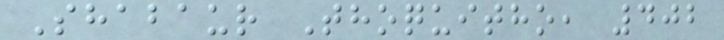Shabaur Thoquitho, 402
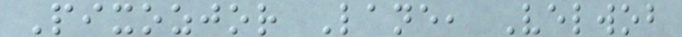Pixozjor Lane, Velwob
